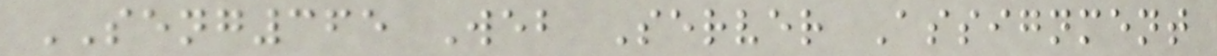SENG365 Web Server Assignment
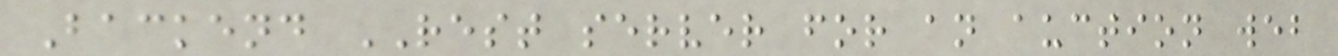Backend REST server for an auction web
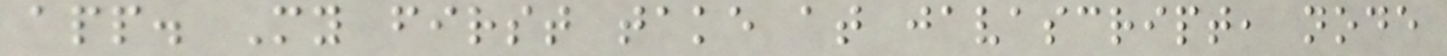app. My first take at javascript, node
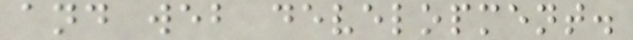and web development.
